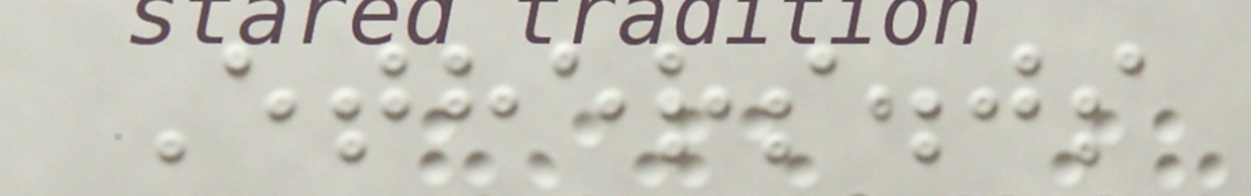Ethers.js
